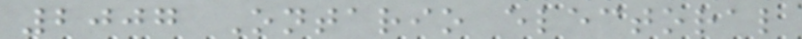2007 Ontario electoral
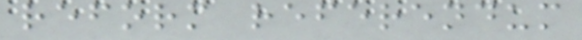reform referendum
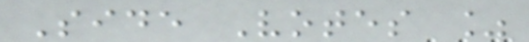Side Votes %
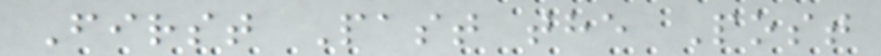First Past the Post
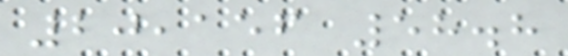20,156 58.8
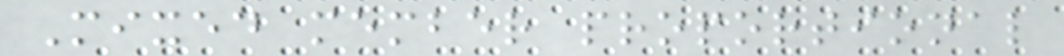Mixed member proportional
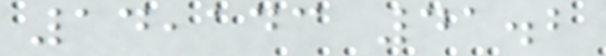14,143 41.2
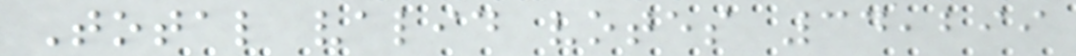Total valid votes 34,299
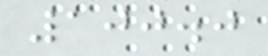100.0
